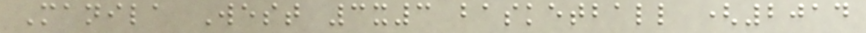Manila West 3x3 basketball (2014
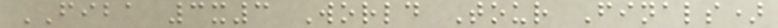FIBA 3x3 World Tour Finals)
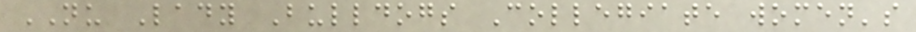NU Lady Bulldogs Collegiate women's
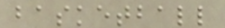basketball
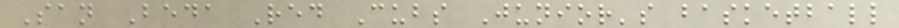San Beda Red Cubs Junior's basketball
